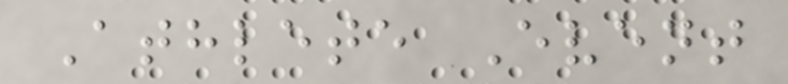Athlete Event
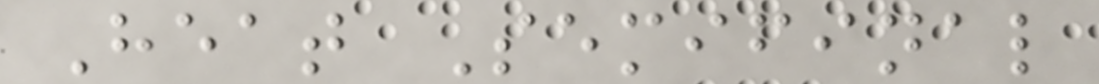Heat Semifinal
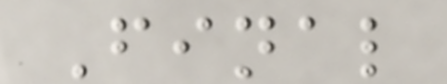Final
